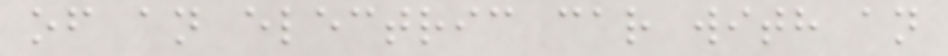of an electric car with an
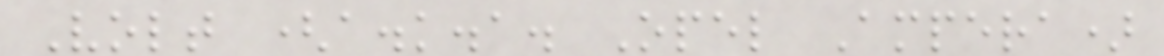Volt (a.k.a. Opel Ampera)
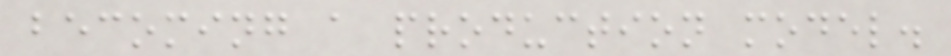becoming a production model.
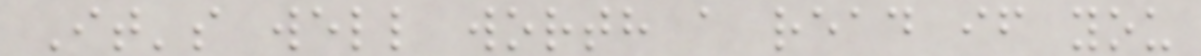It's well worth a read if you
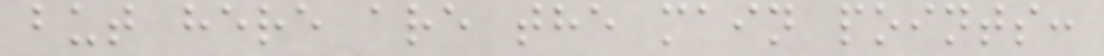but here are the main points:
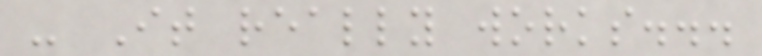- It really works...
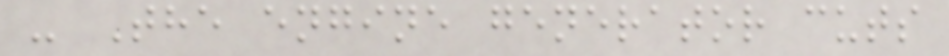- The engine generator cuts
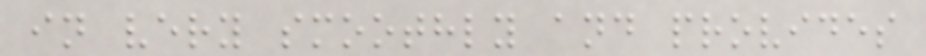in very smoothly and provides
